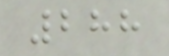288
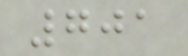701
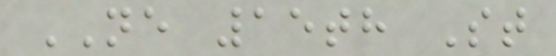NE 15th St
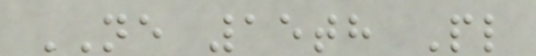NE 15th Pl
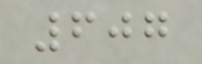607
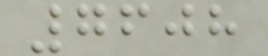7608
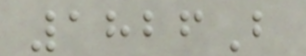1826B
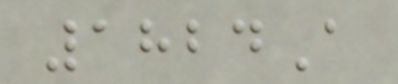1824A
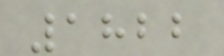1822
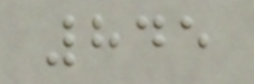845
